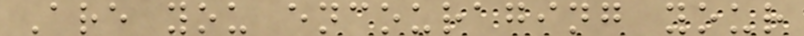Are you encouraging your
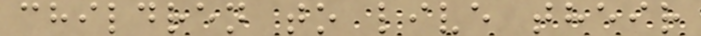children to live their
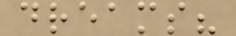dreams?
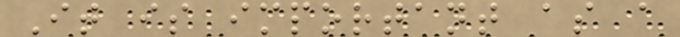It is important as a
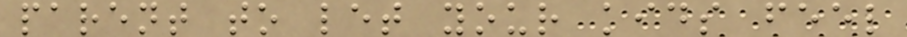parent to let your kids feel
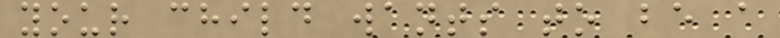your child wants to be a
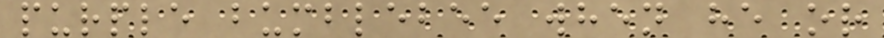purple bumblebee when he or
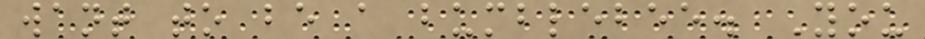want to be a bumblebee. You
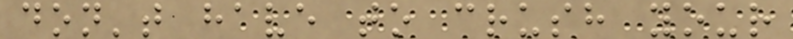don't have to crush your
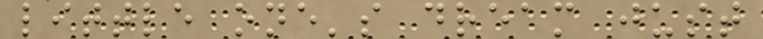little one's dream just
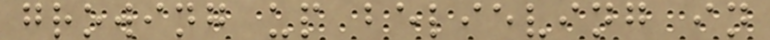growing up believing in
